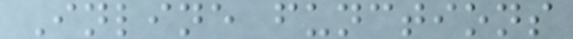Inline functions
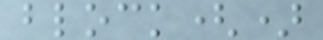block()
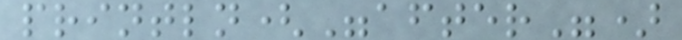println("after")
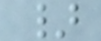}
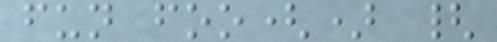fun foo() {
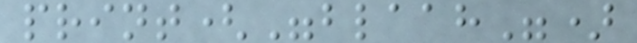print("blaah")
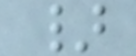}
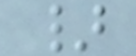}
